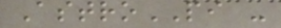AstroPI -
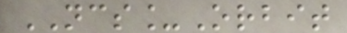NCS_Orbit
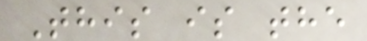This is the
